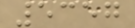5357
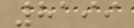8199
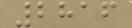2816
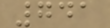741
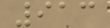913
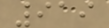919
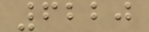6220
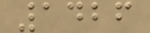1426
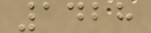1428
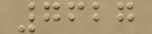7627
